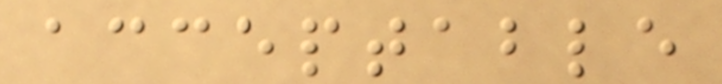acceptable
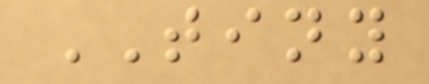TINY
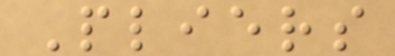Pliers
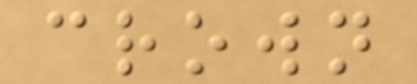crown
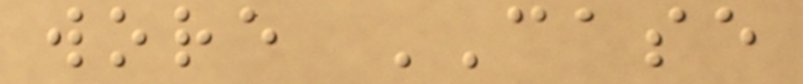wore CASE
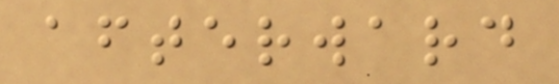afterward
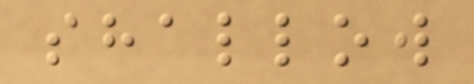shallow
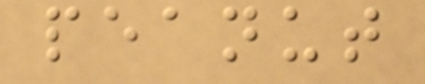peanut
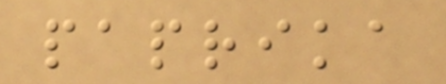paprika
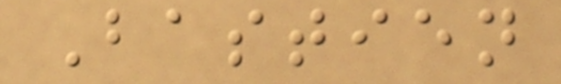Bastien
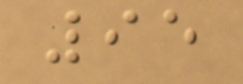95
